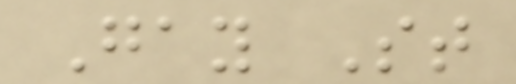Gay St
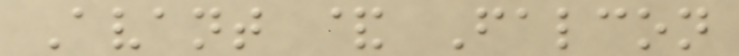Avant & Falcon
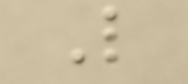L
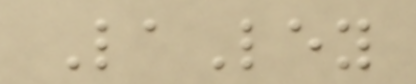LaLey
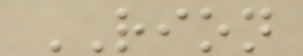RION
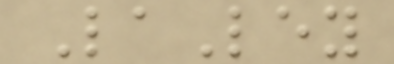LaLey
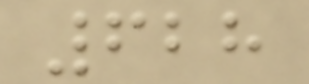628
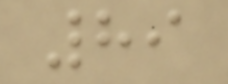89
